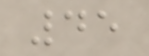45
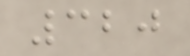320
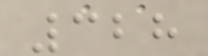328
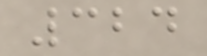324
